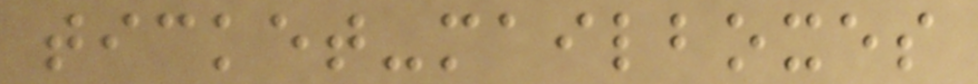ticket-mailboxes
